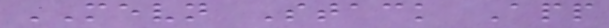MEVN Stack App
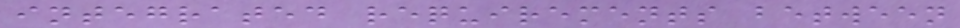integrated requirements between
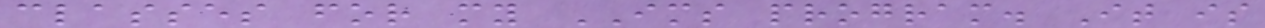classes for my IMS program. It is
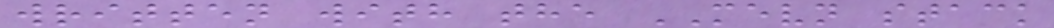written with the MEVN stack
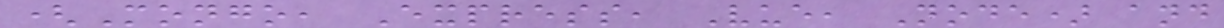(Mongo, Express, Vue, Node) and
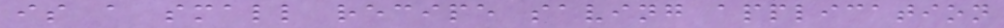is a small recipe saving application
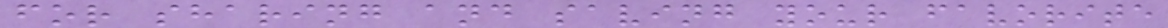for sharing and saving your favorite
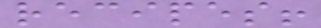recipes!
